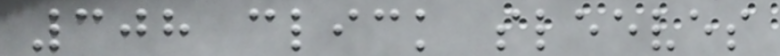308 click sleeves
